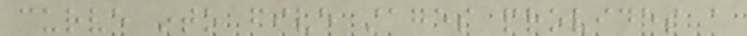curve into five stages provides a
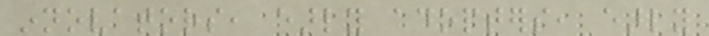innovators, early adopters, early
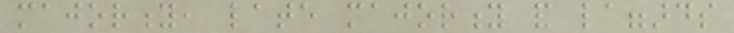majority, late majority and laggards
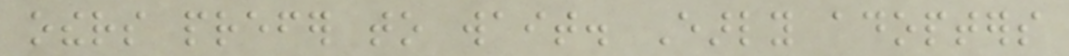others prefer to wait. Early adopters
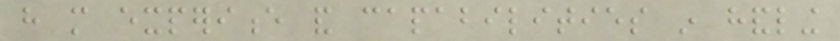have more experience and capabilities in handling
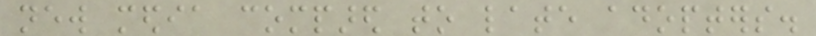new media compared to late adopters.
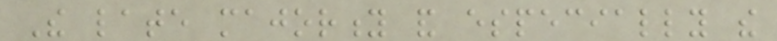The late majority and especially the
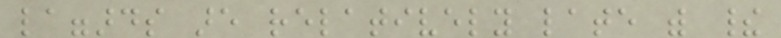laggards are relatively late with their
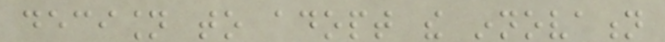decision to adopt the innovation
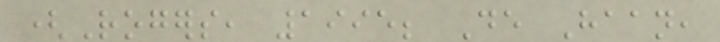(Rogers, 1995; De Haan,
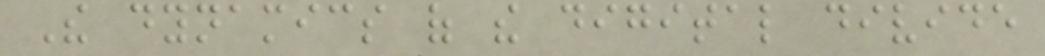The dynamics of the digital divide
